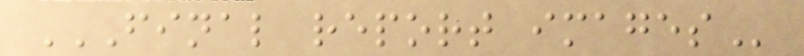FINAL REPORT IMAGES
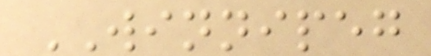WINNIPEG
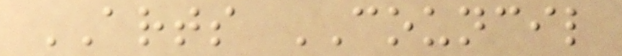ARTS COUNCIL
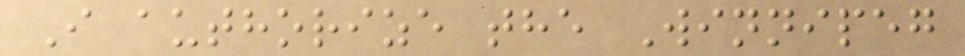I authorize the Winnipeg
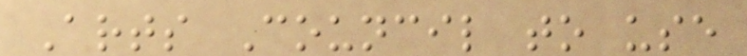Arts Council to use
